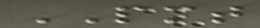PMT
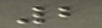2
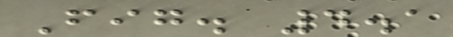Fig. 4.1
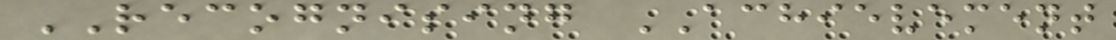RECOGNISING ACHIEVEMENT
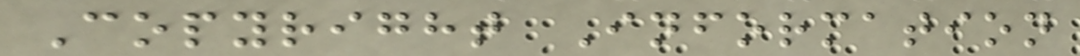Copyright Information
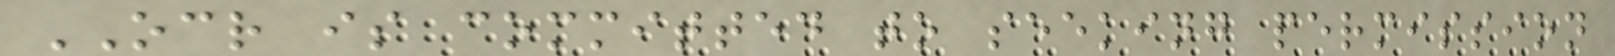OCR is committed to seeking permission
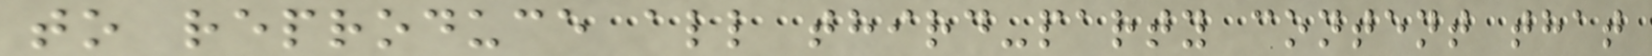to reproduce all third-party content that
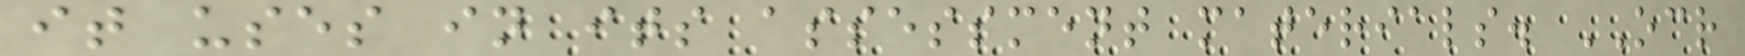it uses in its assessment materials. OCR
